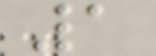1
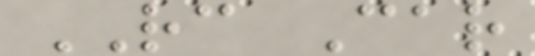RC Car
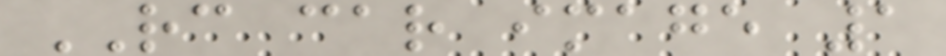RC car image 1
